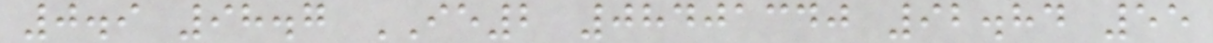0.9 98.7 IE2 08401340 92.84 55
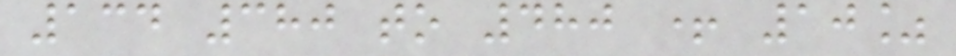134 380 to 480 + 10%
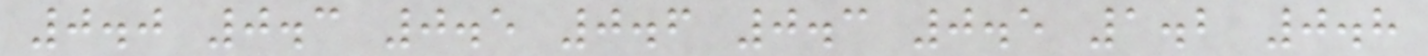0.0 0.3 0.5 0.6 0.3 0.5 1.2 0.8
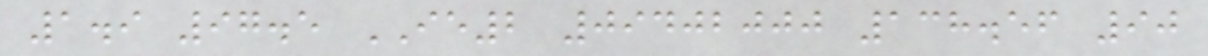1.9 97.5 IE2 09402000 138.56 90
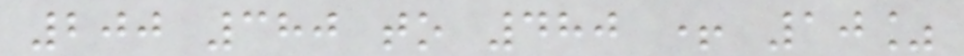200 380 to 480 + 10%
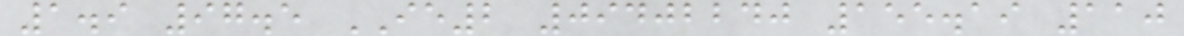1.9 97.5 IE2 09402240 155.19 110
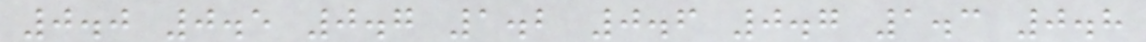0.0 0.5 0.7 1.2 0.6 0.7 1.3 0.8
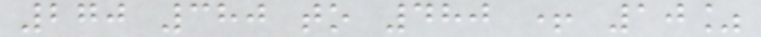270 380 to 480 + 10%
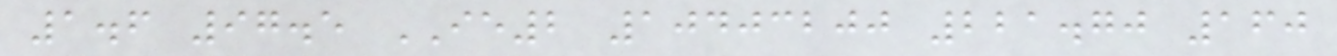1.6 97.5 IE2 10403200 221.70 160
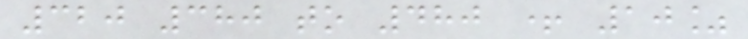320 380 to 480 + 10%
